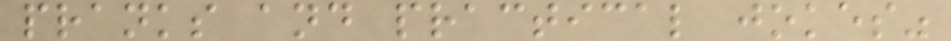pranks and practical jokes"
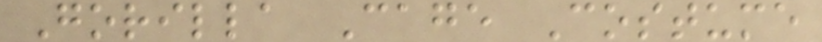Gorilla Cage Costume
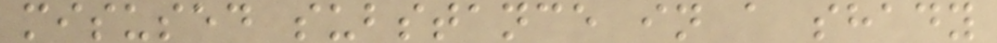misused substance in a shady
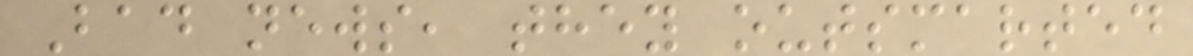Bad news, they outsmarted
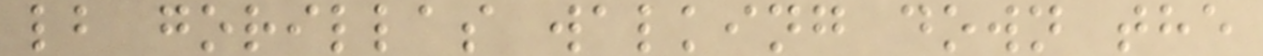lb gorillas walking down the
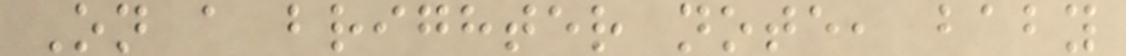On a brighter note, baby
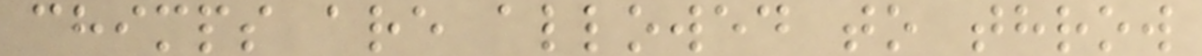chimps are allowed to throw
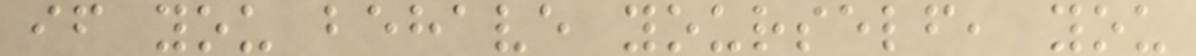if you behave yourself, you
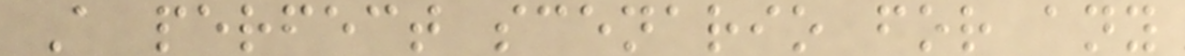A perfect scenario for any
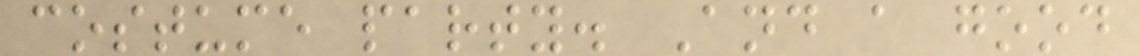costume party. And a good
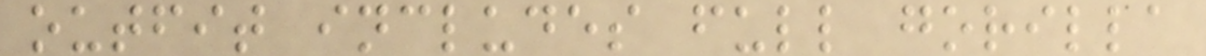outfit includes full gorilla
